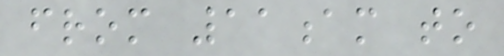from 11am to
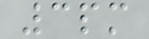3pm
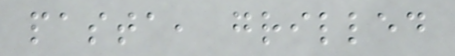pasta, grilled
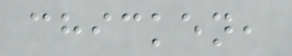chicken,
